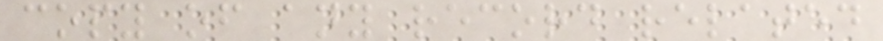copy of any record related
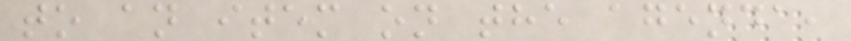to an item on the agenda,
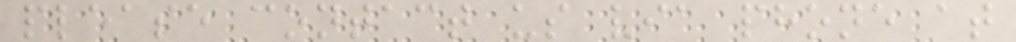please contact us via phone at
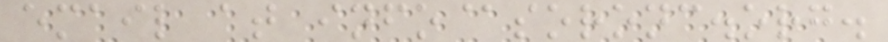email at info@soronc.org.
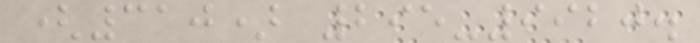(310) 295-9920.
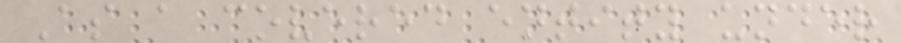As a covered entity under
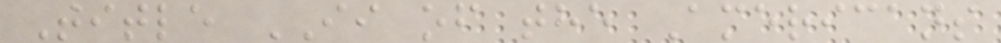Title II of the Americans
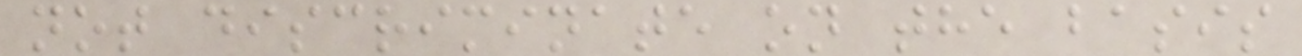not discriminate on the basis
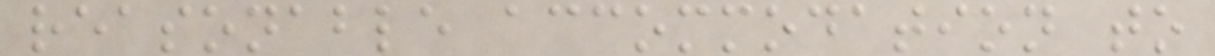reasonable accommodation to
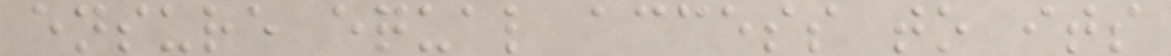ensure equal access to its
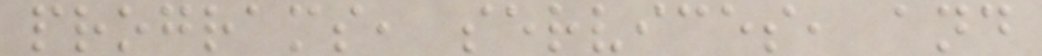programs, services, and
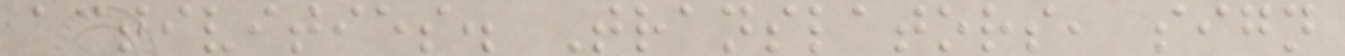activities. Translators, sign
